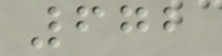672
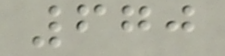670
